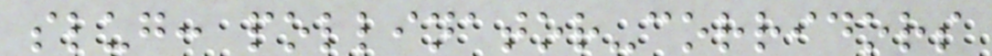slug: pollinator-corridors
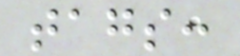tags:
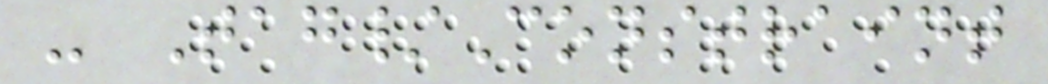- Tag/Constraint
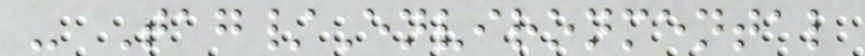- Tag/Environmental
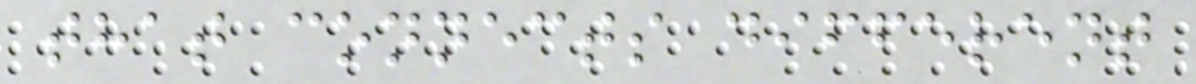that connects different
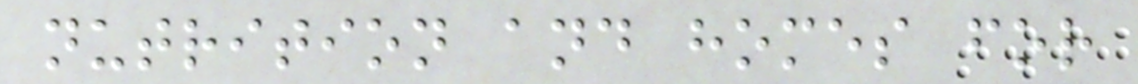nutrition and homes for
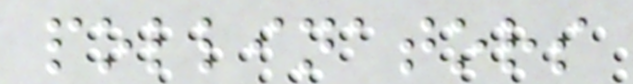pollinators
